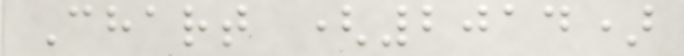Chart (2014)
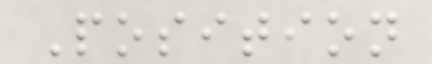Position
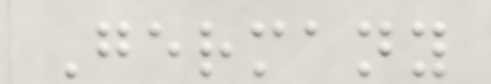Germany
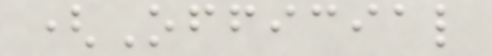(Official
